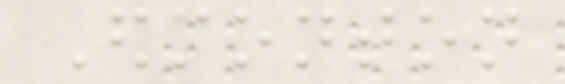Edmonton
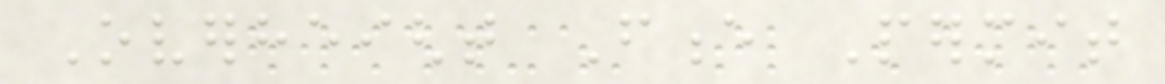Overheight Fence Permit
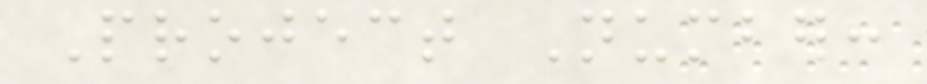Project Number:
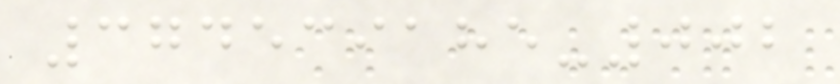374539185-002
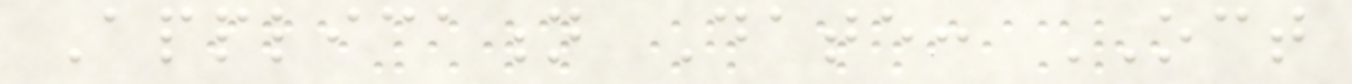Application Date: OCT
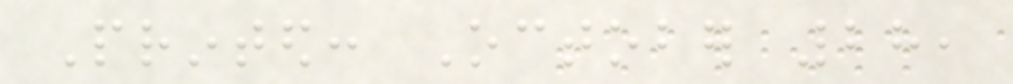Printed: October 28,
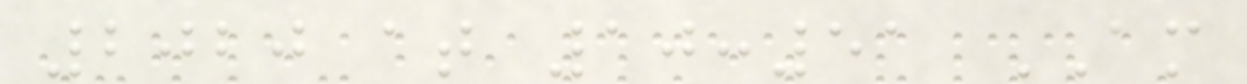2020 at 10:51 AM
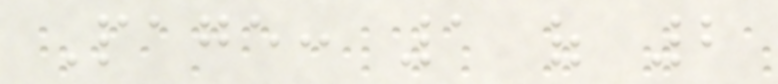Page: 1 of 2
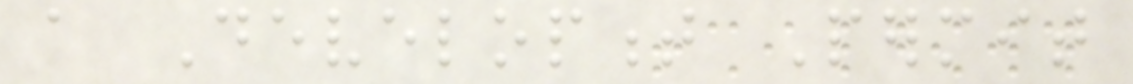a Development Permit
